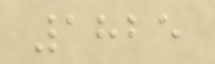1825
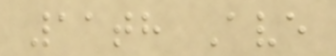11th Ave
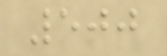500
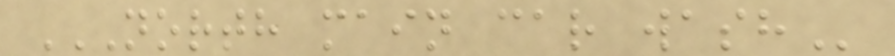NORTH MAIN CAR WASH
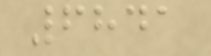6841
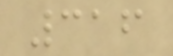316
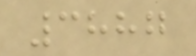3887
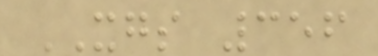XGS 356
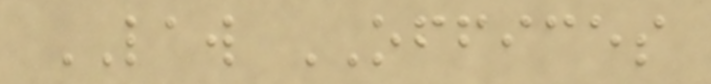LAW OFFICES
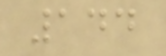144
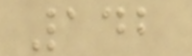142
